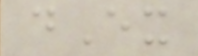dEx
